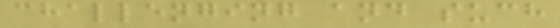challenging and such
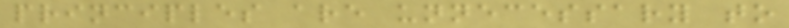principles are unnecessary to
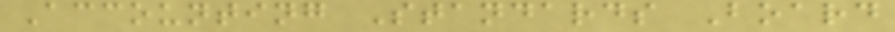Accounting Standards Board
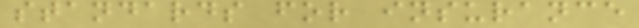standards for insurance
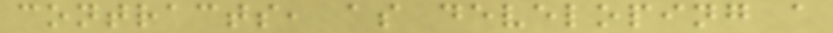contracts, as developing a
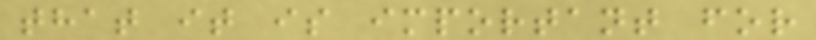that it is important for
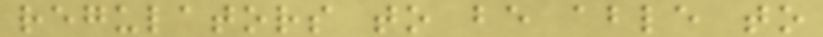regulators to be able to
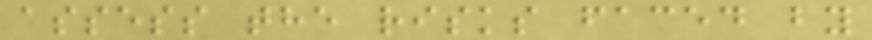assess the risks faced by
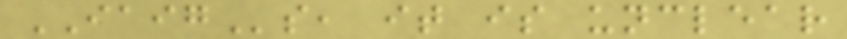IAIGs, it is unclear
